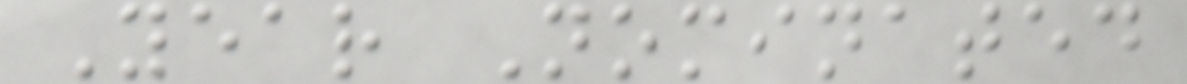Year Nominated
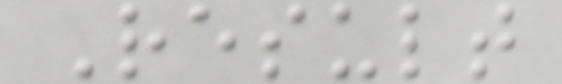Result
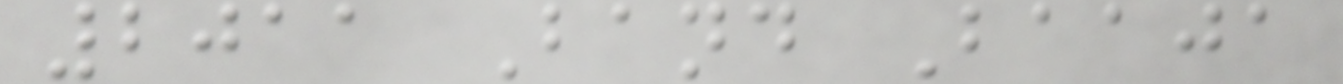2011 Band Baaja
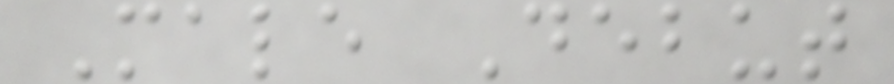Male Debut
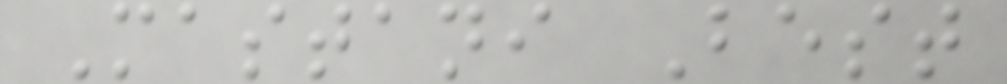Mastani Best
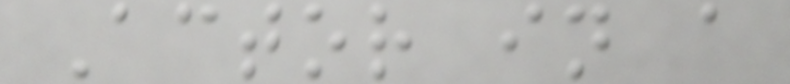Actor in a
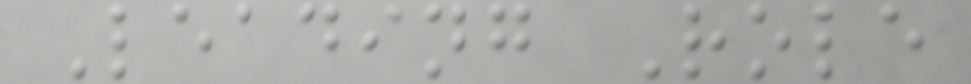Leading Role
